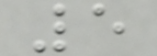5
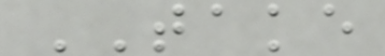TAKE
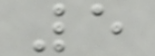5
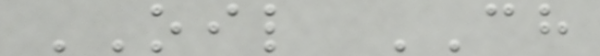OIL CH
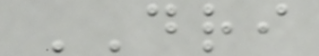DRI
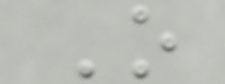O
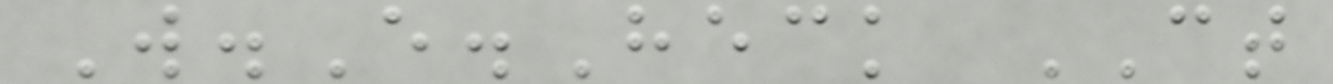W.E.Heck CT
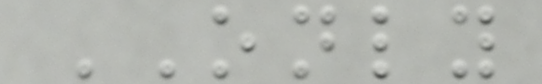ONLY
